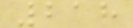218
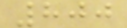800
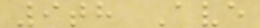9th Ave
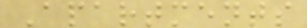Apartments
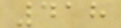418
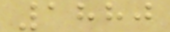1880
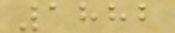1882
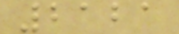2121
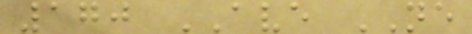170 AVE NE
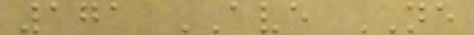171 AVE NE
